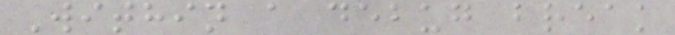Within a debug break
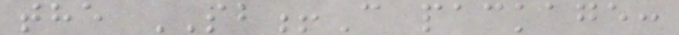the SB!C package:
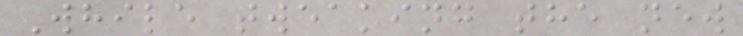While tweaking the new
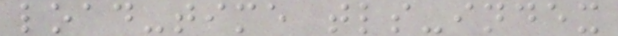load-time tls-index
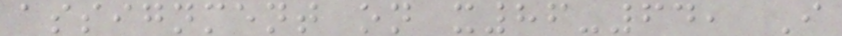assignment on x86-64, I
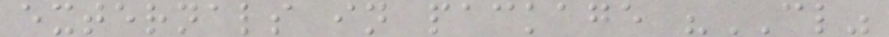externals in package "CL"
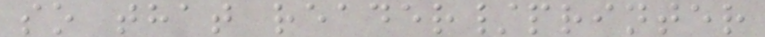so that reader/printer
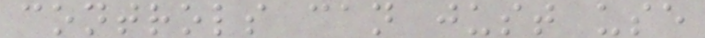controls can just use
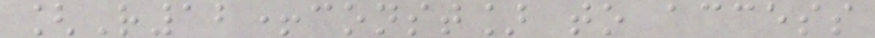[R12+const] to access
